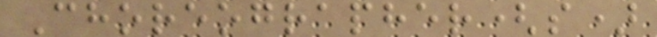Choreographer(s)
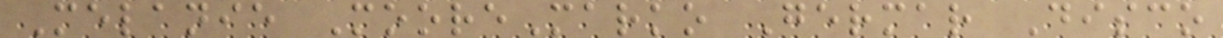Melanie MooreMarko Germar Disco
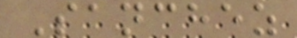Sanchez
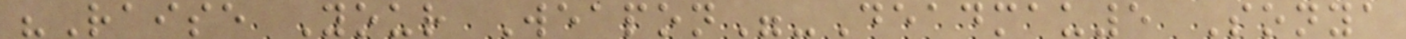"Raise Your Weapon"-Deadmau5 Sonya
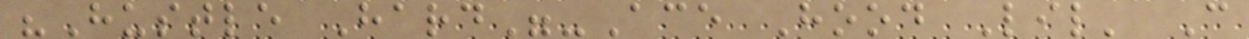"Hustle Hard"-Ace Hood Lil' C
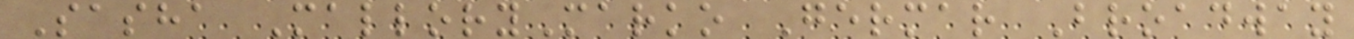Sasha MalloryMarko Germar Broadway
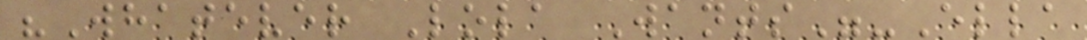"Whatever Lola Wants"-Ella
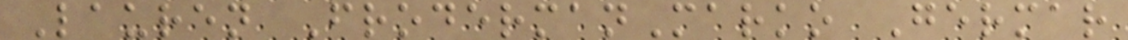Lauren FrodermanMarko Germar
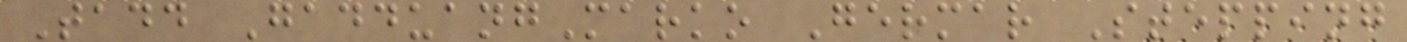Tadd GadduangMarko Germar Stepping
